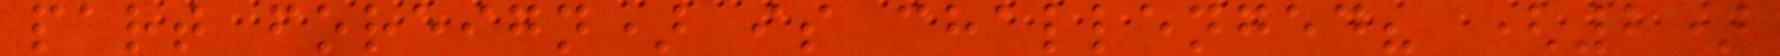part foreign) is challenged? (2)
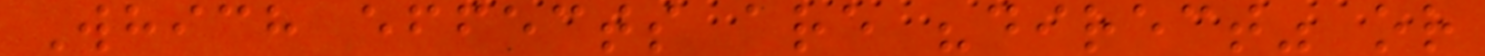Which effects are "direct" or
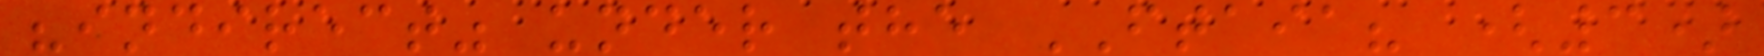"indirect" under the FTAIA? (3)
